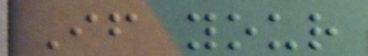If your
